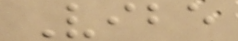Vibe
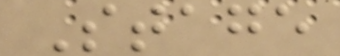Stage
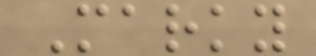Marky
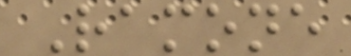Ramone
